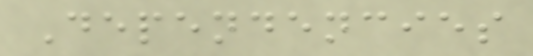Dependencies
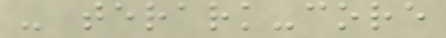- terark-core
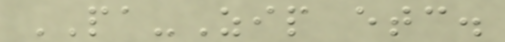PA-Zip etc.
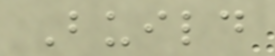Build
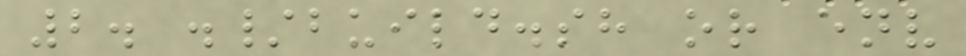2. ./build.sh or env
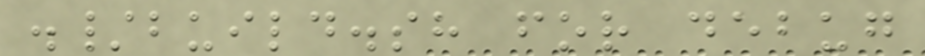./build.sh for debug
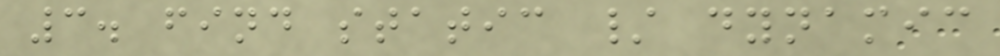3. find static / dynamic
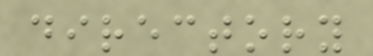directory
